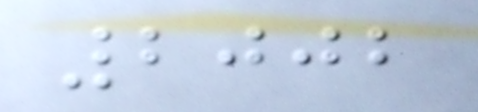2002
